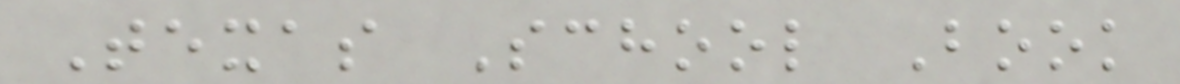Texas School Book
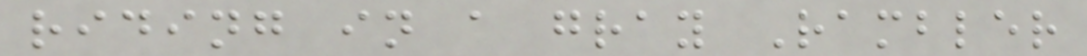riding in a gray Rambler
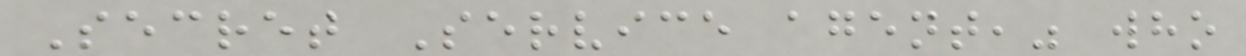Secret Service agent," who
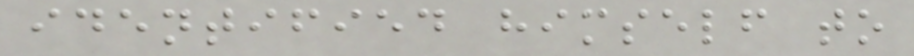identified himself to
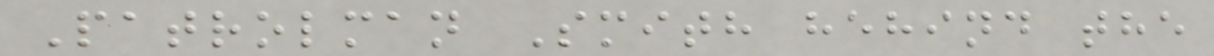Patrolman Smith hehind the
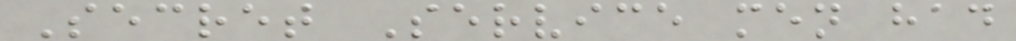Secret Service men had
